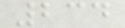234
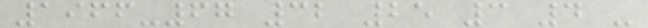1966-67 32 25 3 4 -
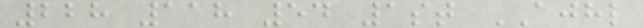228 118 54 1st AJHL
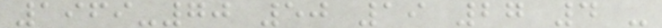1969-70 50 19 27 4 -
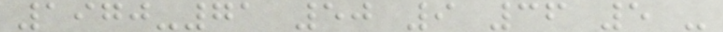1970-71 50 9 36 5 -
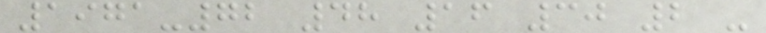1971-72 48 16 30 2 -
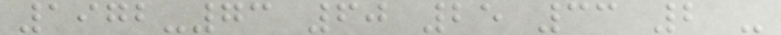1972-73 60 25 33 2 -
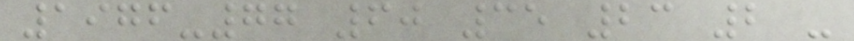1976-77 60 35 23 2 -
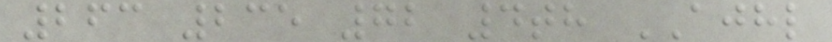263 235 72 4th AJHL
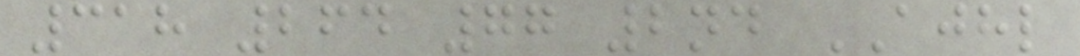318 264 77 2nd AJHL
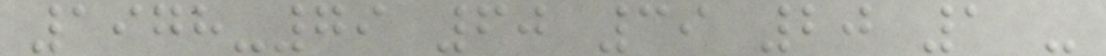1978-79 60 39 20 1 -
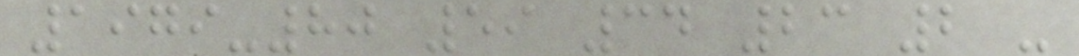1979-80 59 34 23 2 -
